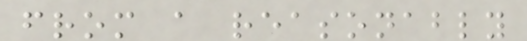from a reasonably
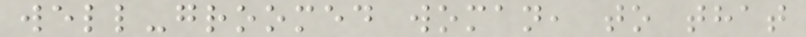well-groomed woman, to that
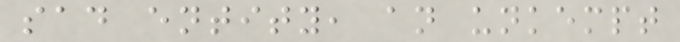sad entity, an unkempt
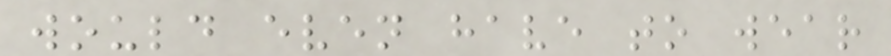would even have to wear
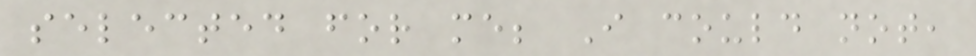selected for me; I could not,
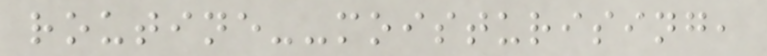routine--moisturising,
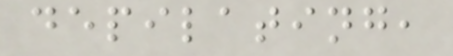depilating,
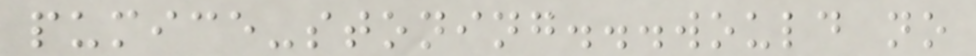pumice-stoning...would no
